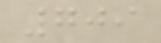709
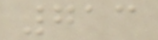713
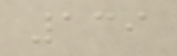139
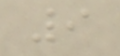9
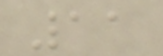11
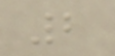2
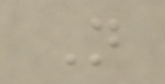N
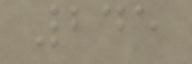245
